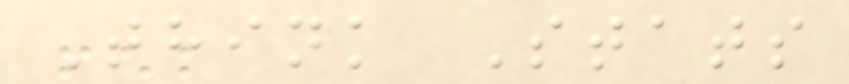Think Stats
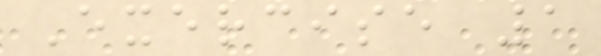Exercise 1
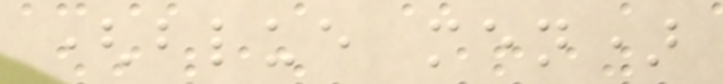(blue men)
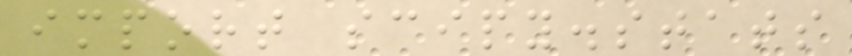import scipy.stats
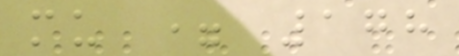mu = 178
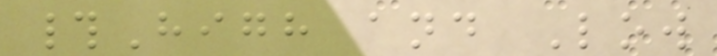#High and Low
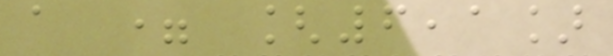a = [6,1]
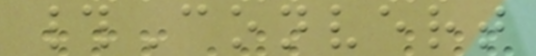#Convert
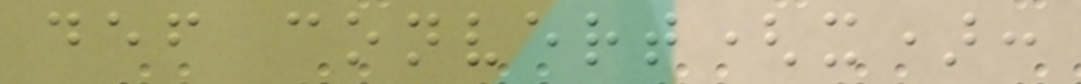def convert(x):
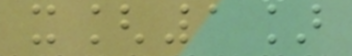x[1]
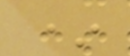*
